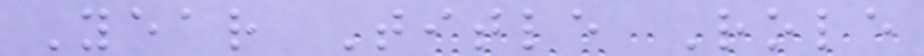Year Title Role
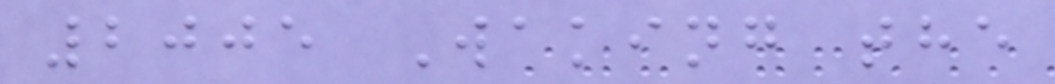2005 Waking the
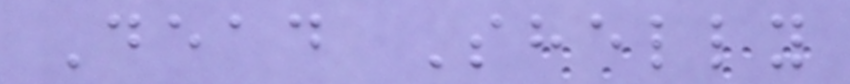Dead Shelly
